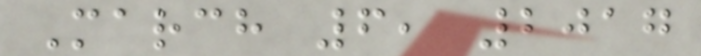March 6, 2017
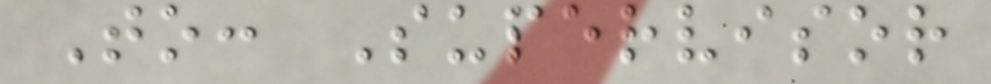To: Supervisor
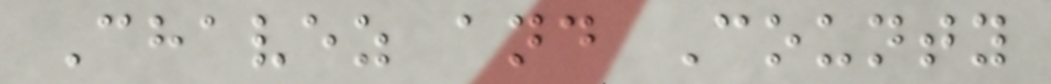Chavez and County
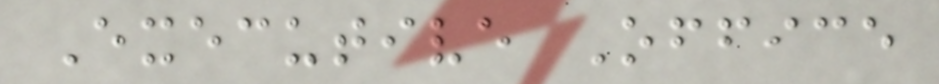Executive Office
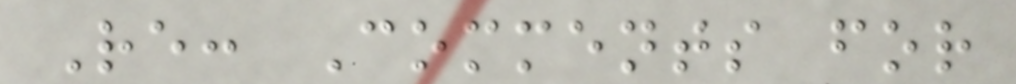Re: Comments for
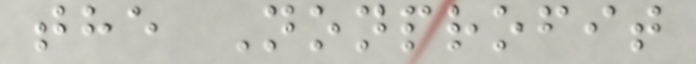the Nonprofit
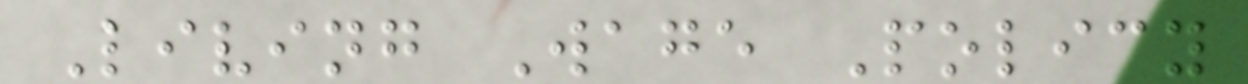Living Wage Policy
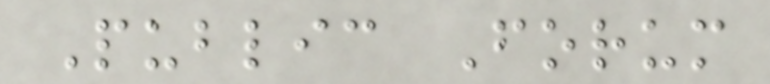Public Forum
